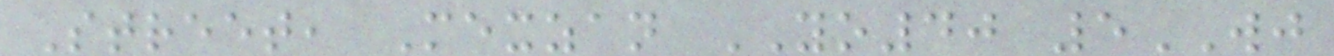Street, Mexzan YO40 5WJ
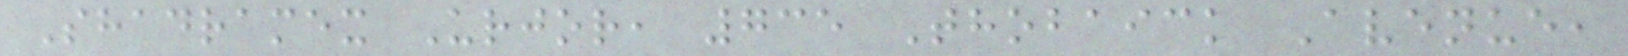Shadramex Urjor, 735 Thobaick Avenue,
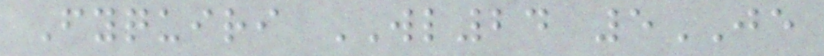Fyquiri WL24 5JE
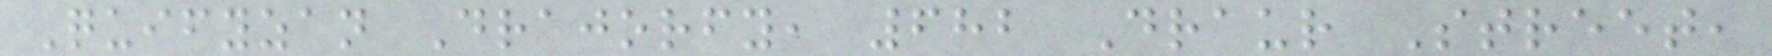Quifyzan Drajorfy, 682 Draur Street,
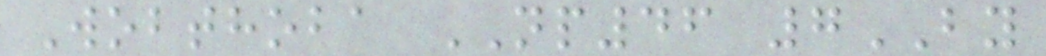Wobthoba NP46 7BY
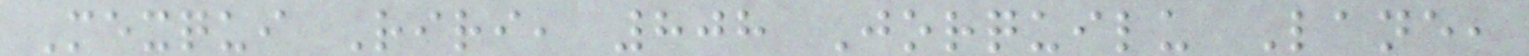Mexqui Riri, 808 Jorquilu Lane,
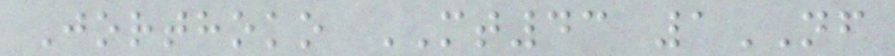Jorthoko MT43 1NF
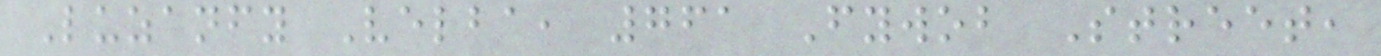Luzanfy Velba, 761 Fywob Street,
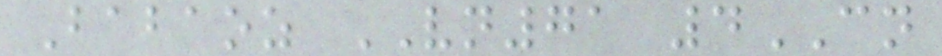Babaoz VN71 4CN
